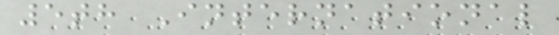5th International
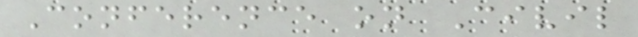Conference on Civil
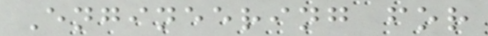Engineering for
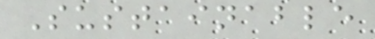Sustainable
